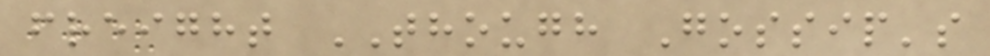freight THOUGH Gossip's
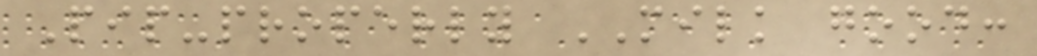Pip-properly MILK good:
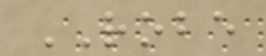ROBE
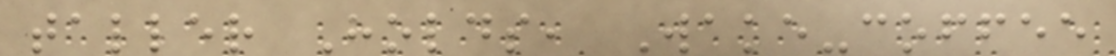taller Holds, Wake-coffee
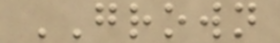GROWN
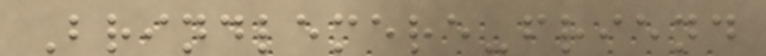Brindlemere-friend
